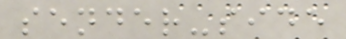sender-side
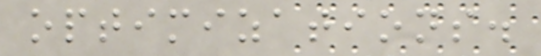optimizations.
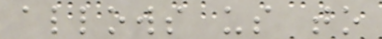allows us to
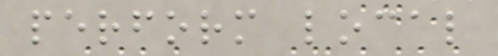perform local
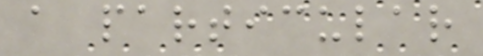a particular
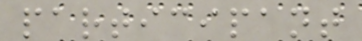participant
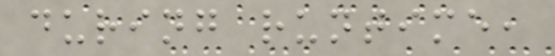during runtime,
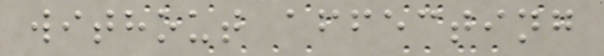without affecting
